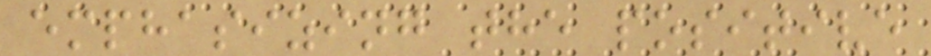emphasizing the positive
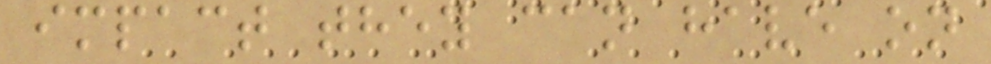impact they can have on
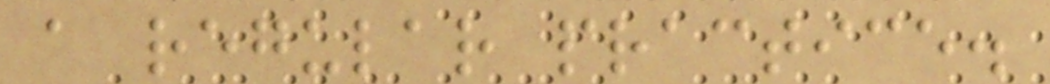a regular practice.
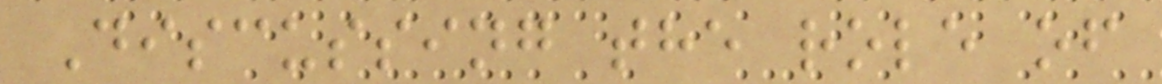Discussing the role of
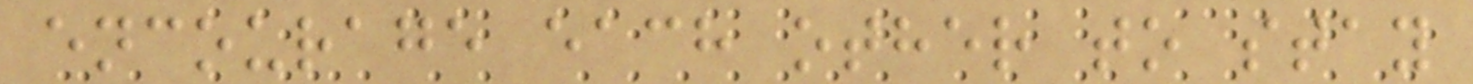encourage each other to stay
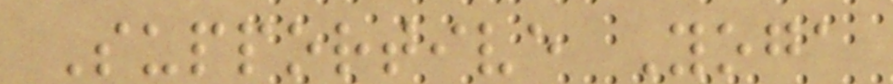Supportive Yoga
